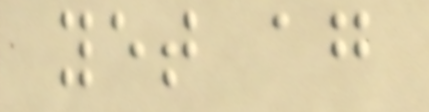yet again
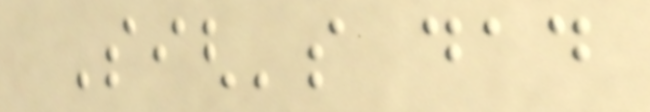Sigh's dad
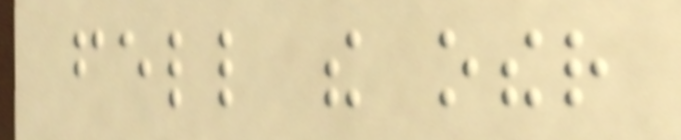fell the other
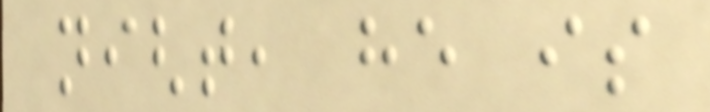night, he is
